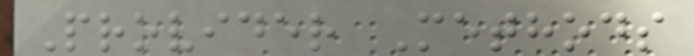Provider Methods
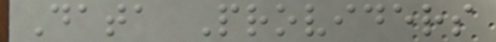Data Providers
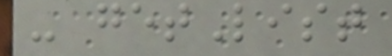- getList
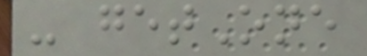- getOne
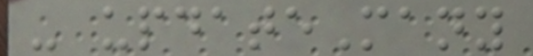- updateMany
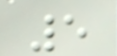5
